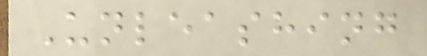Unleashing
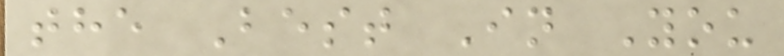the Best In You
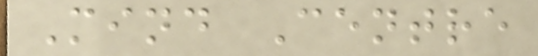Mind Centre
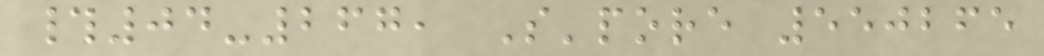#04-267, S'pore 550265
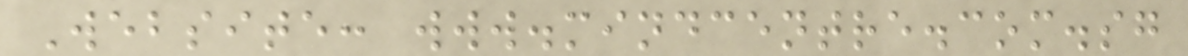Website: www.mindcentre.com.sg
